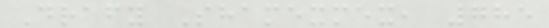Drafy Shamexmex, 785
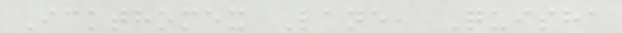Ickthomex Lane, Quisha
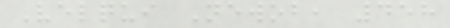Velqui Newob, 458
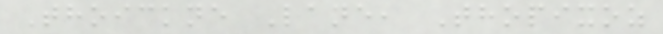Thoickne Lane, Thopixoz
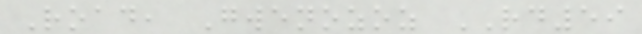Road, Gwenozoz RD59
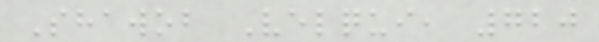Shawob Velqui, 720
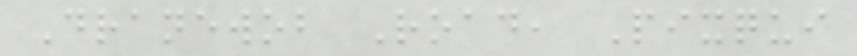Dranewob Road, Pixqui
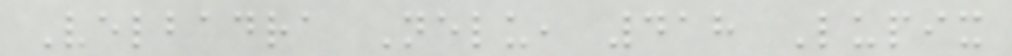Velbadra Nelu, 418 Lupix
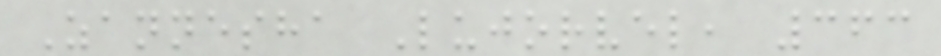Zannesha Lujorvel, 363
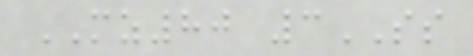MZ80 3SS
